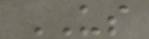US
